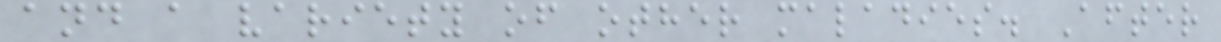and a variety of other maladies. After
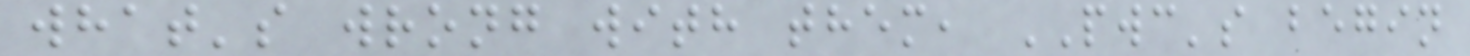what's wrong with them, PWC's begin
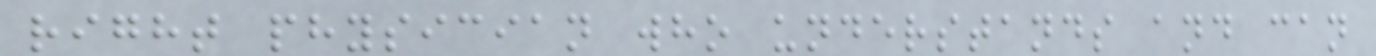right physician who understands and can
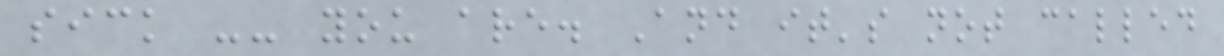sick -- you are. And it's not called
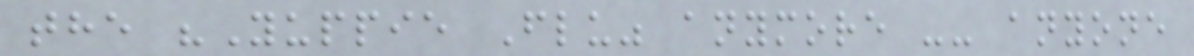the "Yuppie Flu" anymore -- anyone
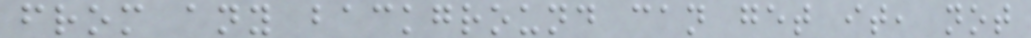from any background can get it, not
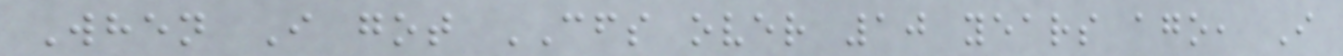When I got CFS over 10 years ago, I
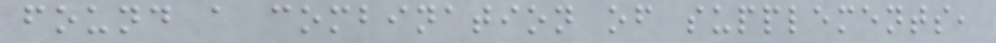found a combination of supplements,
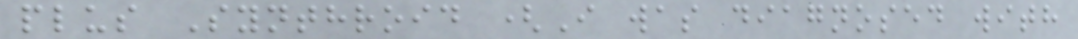plus Synthroid (I was diagnosed with
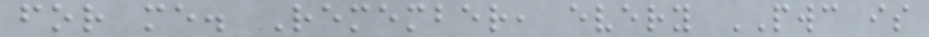for me. Remember, every PWC is
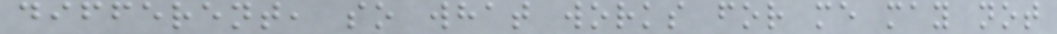different, so what works for me may not
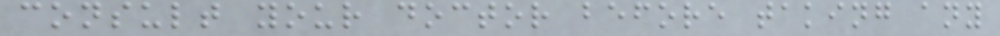consult your doctor before taking any
